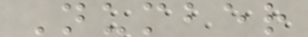Number
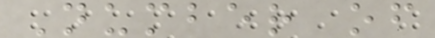Number of
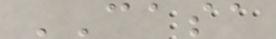CASA
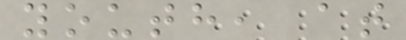youth, at
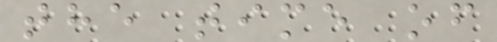the time of
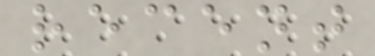recent
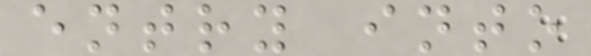entry into
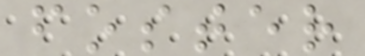foster
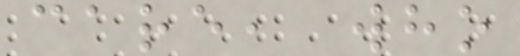care, who
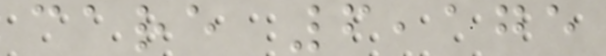care 6,175
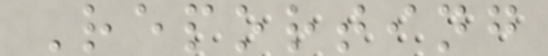Reporting
